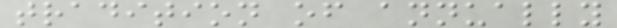tradition of annually
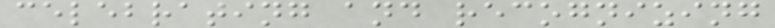celebrating and recognizing
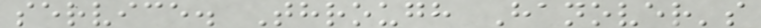service. Through Hanover's
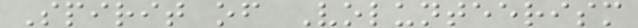Spirit of Volunteerism
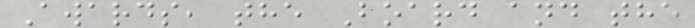Awards, the Board and the
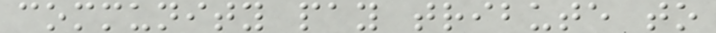community pay tribute to
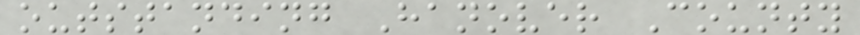outstanding Hanover County
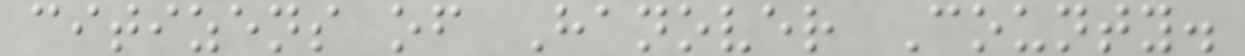citizens of Hanover County.
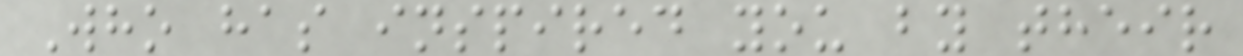Who has inspired you by their
